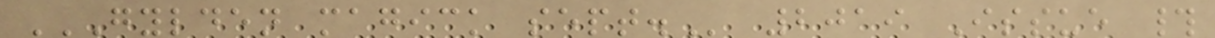GYLDEN MAGICK SEPT. 2019 Issue #
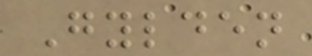Gylden
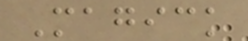Magick
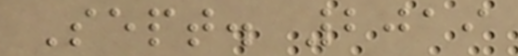Sept. 2019
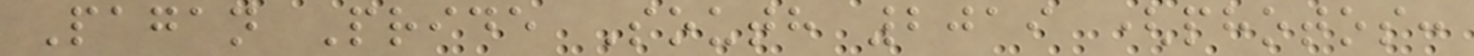Pagan Pride South 2019 (photos:
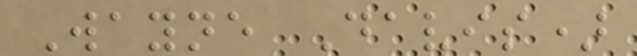Wayne Davis)
